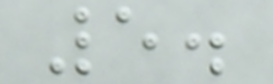5.
